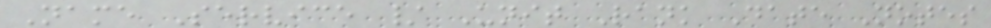Name Service / Unit Rank Date Notes
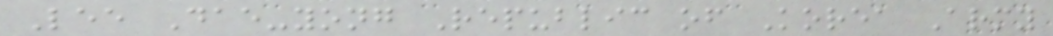Lee Dae-yong Republic of Korea Army
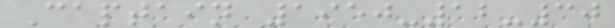Captain 1950-12-30
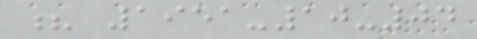? 1951-10-04
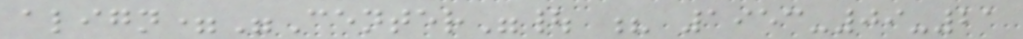align="Center"| ? 1953-09-21
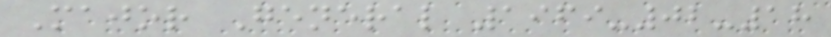Major General 1969-02-18
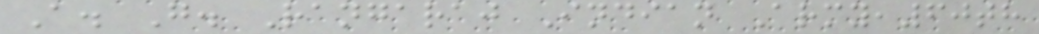A. G. Rangaraj Indian Army,60th
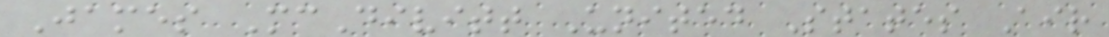James McDivitt United States Air
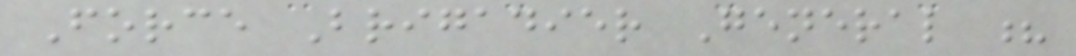Force Brigadier General ?
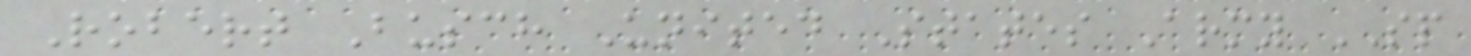Robert Busch United States Army SP
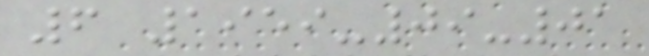6 1959-09-01
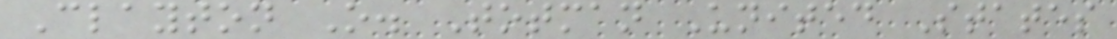Clayton O. Totman United States
